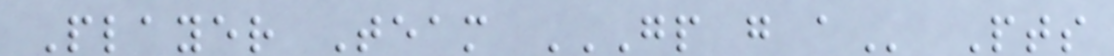Player Team GP G A Pts
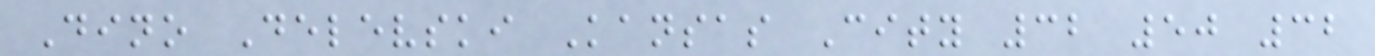Dino Delevski Kansas City 32 50 32
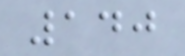140
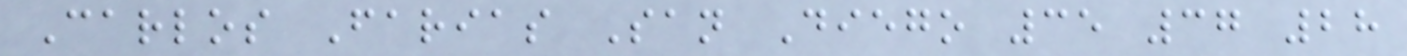Carlos Farias San Diego 35 37 28
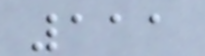111
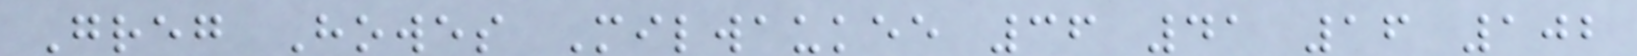Greg Howes Milwaukee 36 41 16 102
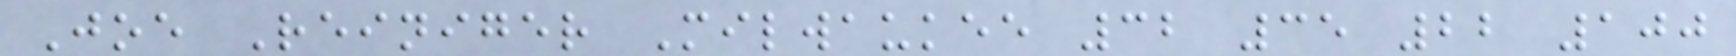Joe Reiniger Milwaukee 32 35 22 100
